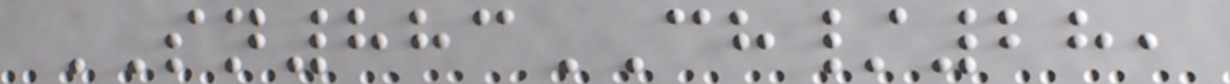SN883CH/28,
